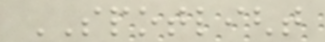SPOTLIGHT
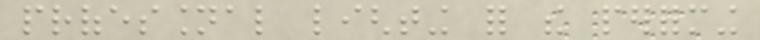professional lighting for the performing
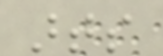arts
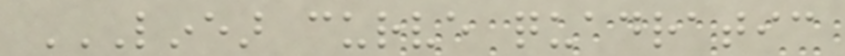LINEAR CURVE QUADRATIC
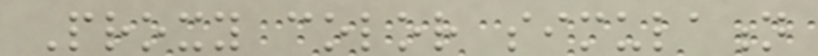Proxy color simulation
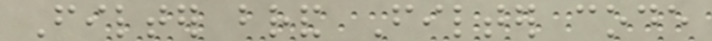Filter brand Filter code
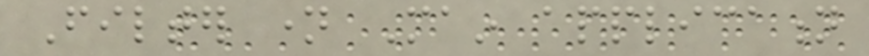Filter name Main application
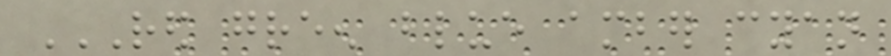RED GREEN BLUE AMBER CYAN
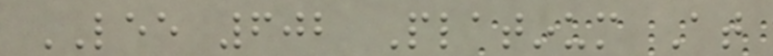LEE 602 Platinum At
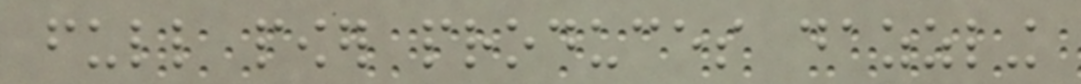full power produces dazzling
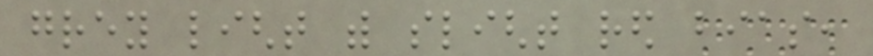grey light with slight red bias,
